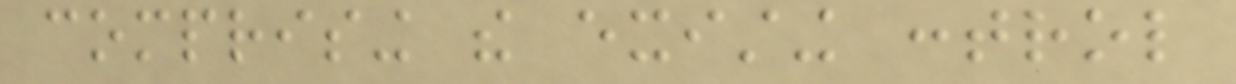comprising the existing control
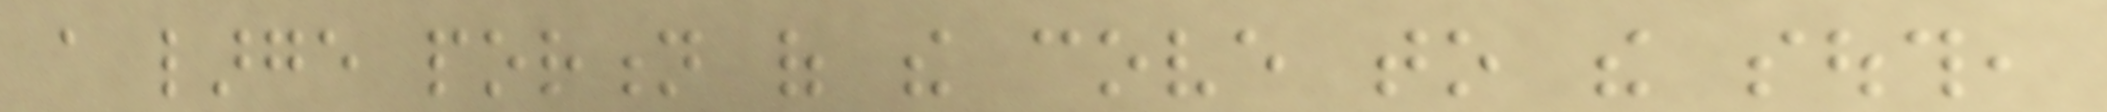a large portion of the cove to the south,
